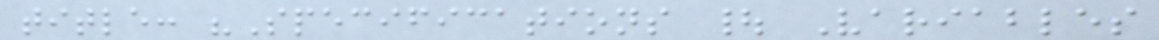title: "Specifications | Variables
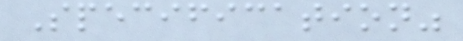Specification"
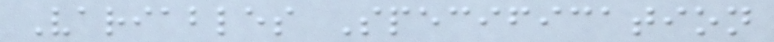Variables Specification
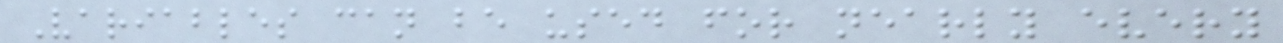Variables can be used for nearly every
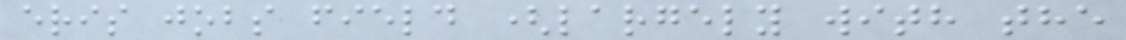eris jobs field (largely with the
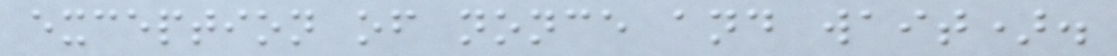exception of nonce and wait).
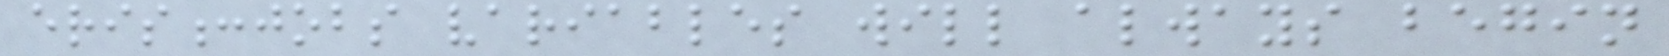eris:jobs variables will always begin
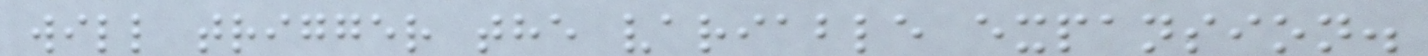will trigger the variable expansion.
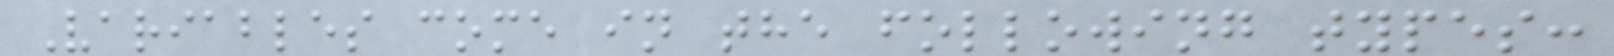Variables come in the following types:
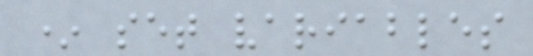* set variables
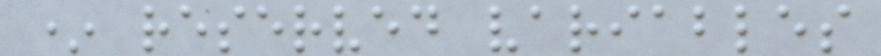* reserved variables
